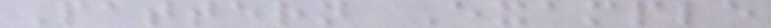Pattern Example
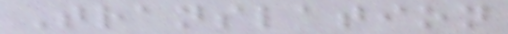Translation
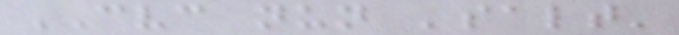CVC nun 'salt'
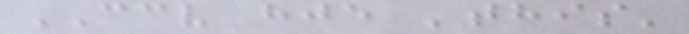CCV hje 'this'
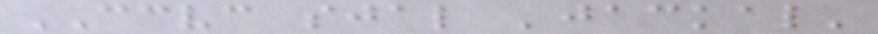CCVC sjal 'jackal'
